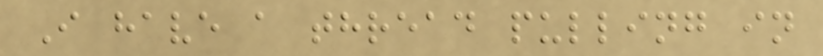I have a thread pulling in
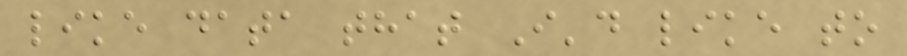like data that I'd like to
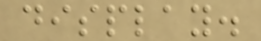display.
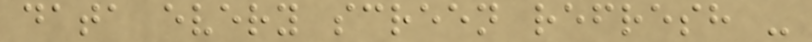data every screen refresh -
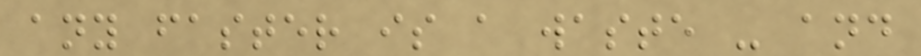any faster is a waste - and
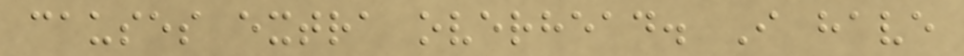causes extra overhead. I have
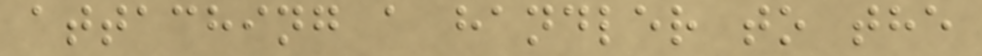attaching a handler to the
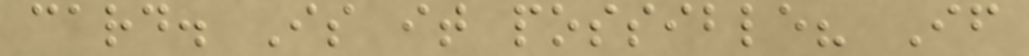card. Is it possible? If
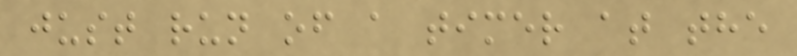just run of a timer at the
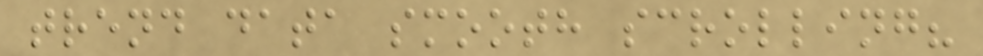trend data smooth scrolling?
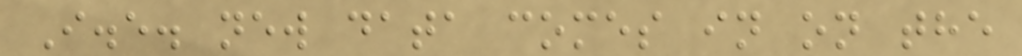I.e. new data comes in on the
